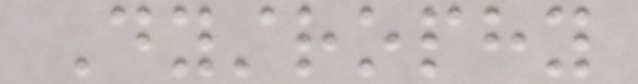Dystrophy
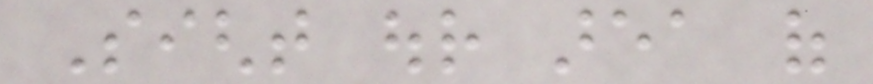Sight our area of
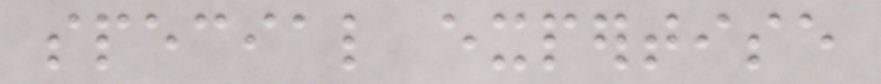special expertise
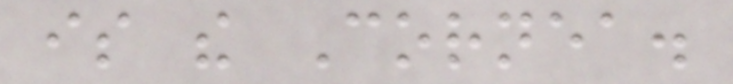is the Cornea.
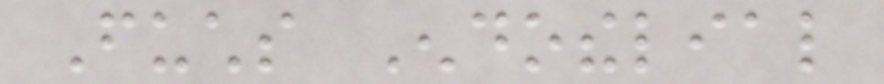Fuchs Endothelial
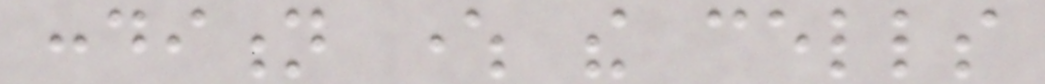condition where the cells
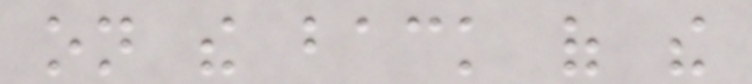on the back of the
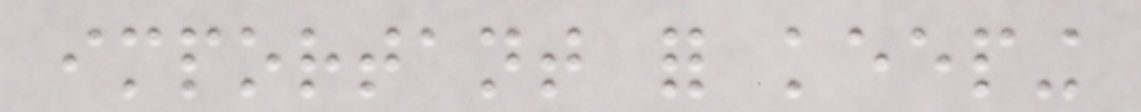important for keeping
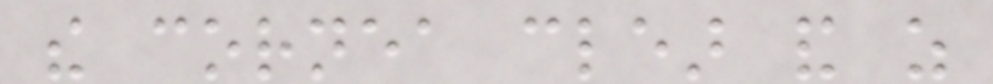the cornea clear and as
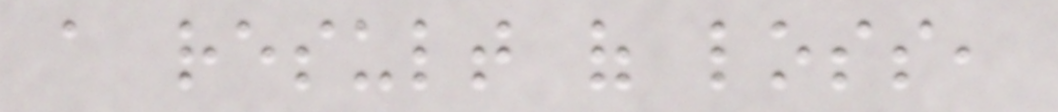a result of loss,
